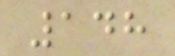148
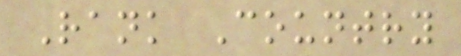Rank Country
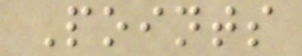Points
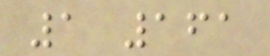1 161
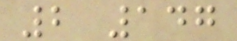2 147
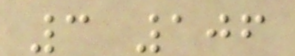3 106
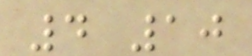4 10
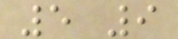5 9
